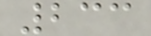233
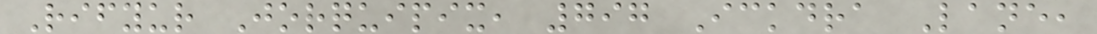Rifyur Jorquipix, 797 Ickdra Lane,
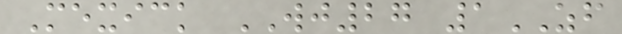Mexick WJ27 1ZF
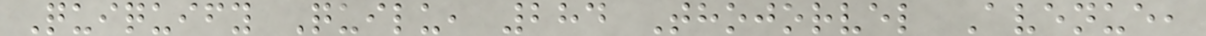Quiquify Quilu, 284 Thojorvel Avenue,
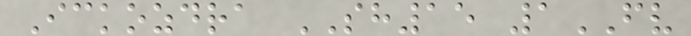Ickozdra SH15 1FV
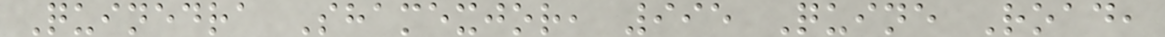Quinedra Shamexjor, 995 Quine Road,
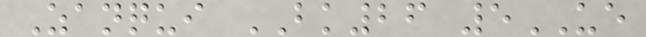Zanqui BK26 5UE
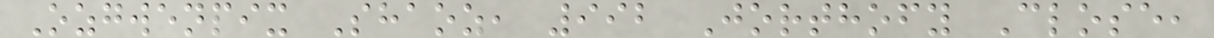Ozgwenpix Shaoz, 992 Jorthofy Close,
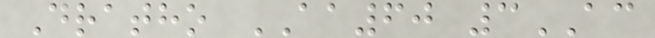Dratho AA60 3AC
